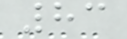83
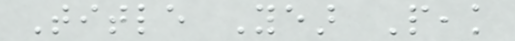Title Year Peak
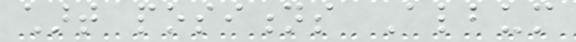chart positions Album
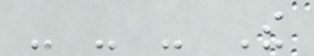- - - The
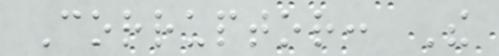Corruptor: The
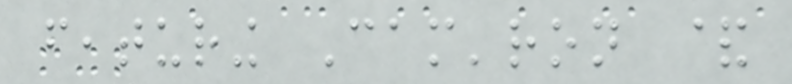featuring Cam'ron &
